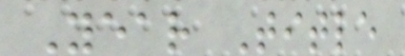Year Title
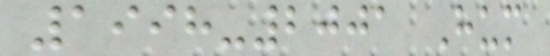1998-2001 Hum
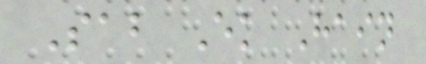Sab Ek Hain
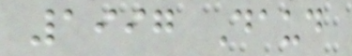1997 Daud
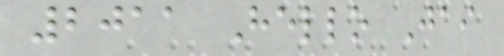2011 Hello Jai
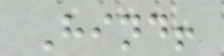Hind!
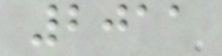2011
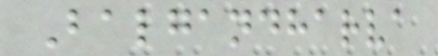Balgandharva
